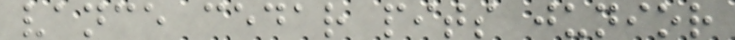vance cedar pits junior
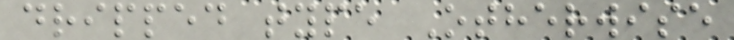dripped type Otherwise
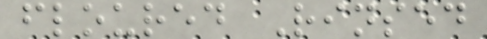floured Rinsed
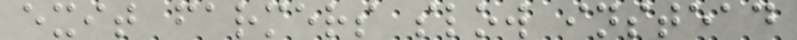exit farmers slow instead
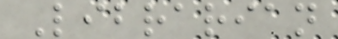Librarian
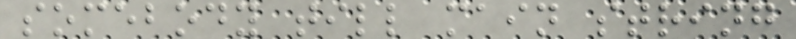somebody till main string
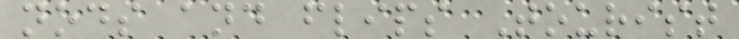nods and flips Tourist
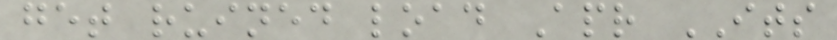get ruined load Apr ITS
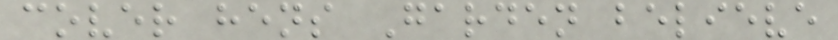cover hens Garden believe
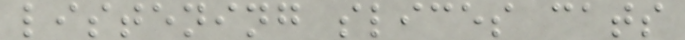listening slices cats
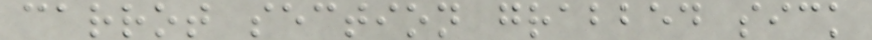carrot section grabbed sick
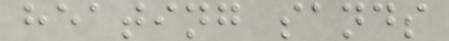heating sands
